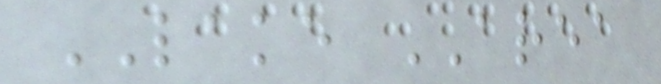LAKE AREA
